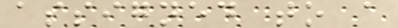assigned to a
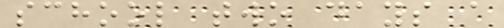school two days a
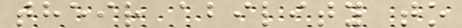their ability to
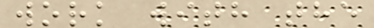work with the
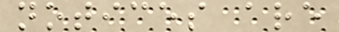notices are
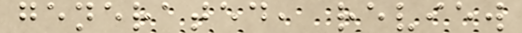generated, review
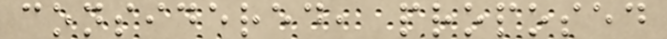considered, proposed
